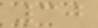30
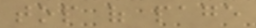top of page
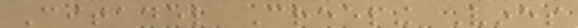Citadel Creeping Vines
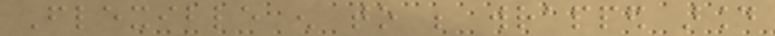Flexible enough to be wrapped around
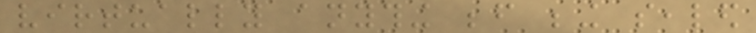virtually anything before being sealed
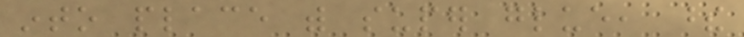into place with super glue, these
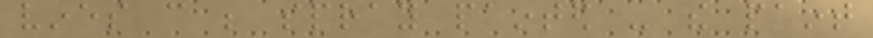vines can be spray painted - the paint
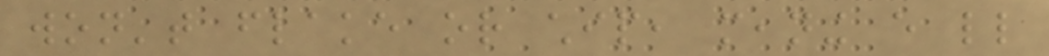won't flake or chip, meaning every little
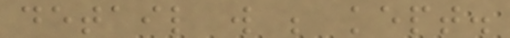detail will be kept.
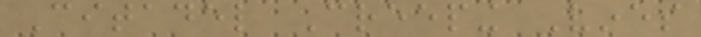Citadel Creeping Vines
